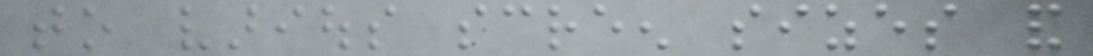to various screen sizes and
